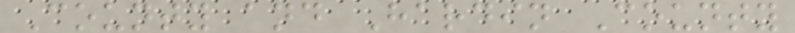County and Hardin County
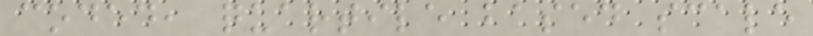coded, quartile based scale
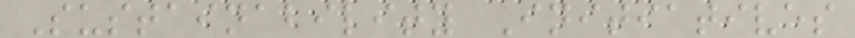Sustainability Initiatives
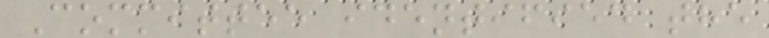Committee identified the
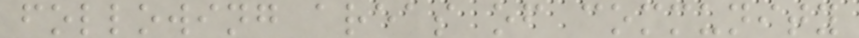following areas of community
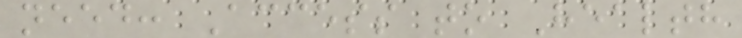need: Access to Health
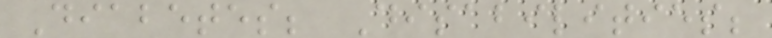Diabetes; Disabilities;
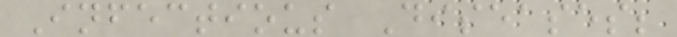Infectious Diseases;
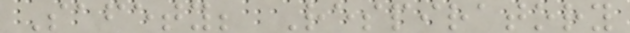Safety; Respiratory
